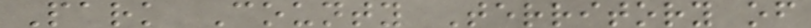Park County Territory of
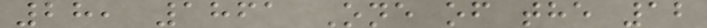28, 1861 One of the 12
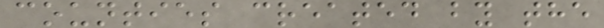counties created by the
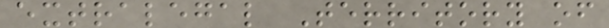extralegal Territory of
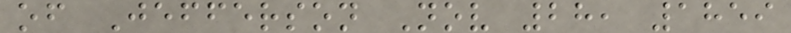of Jefferson Nov 28, 1859
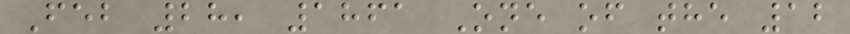Feb 28, 1861 One of the 12
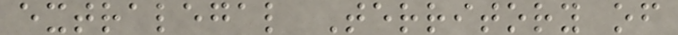extralegal Territory of
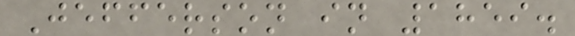Jefferson in 1859.
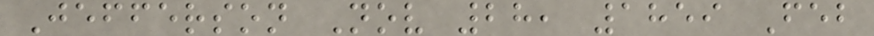Jefferson Nov 28, 1859 Feb
